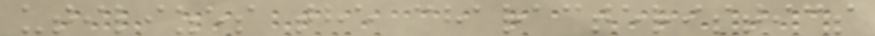utilizes the characteristics
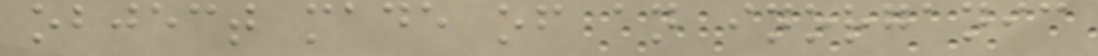object made of an inorganic
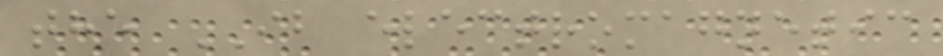the IB electromagnetic
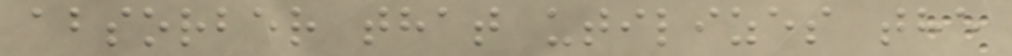absorber that utilizes the
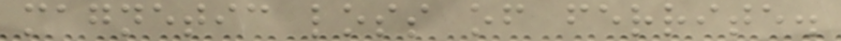magnetic loss of ferrite.
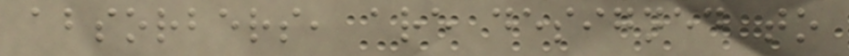absorbers, are designed to
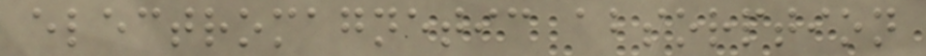electromagnetic absorption
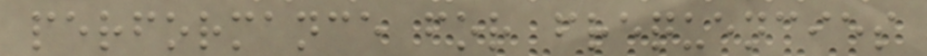performance for frequencies
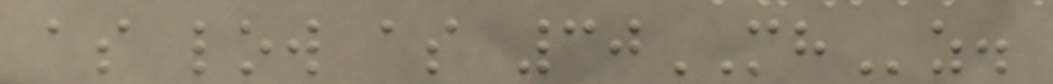as low as 30MHz.
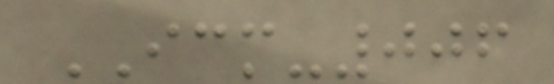ICM-006
